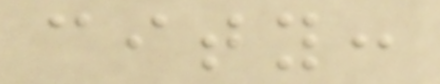city:
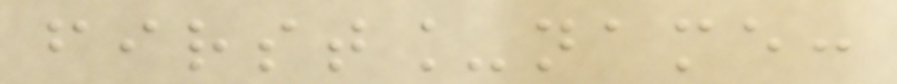first_name:
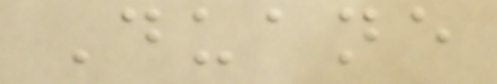Duane
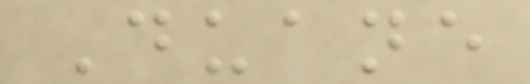Duane
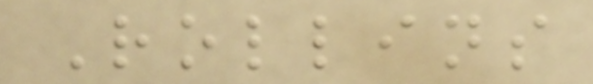Rollins
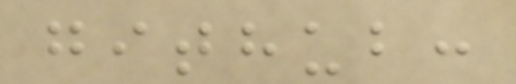github:
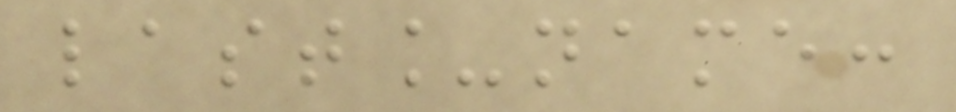last_name:
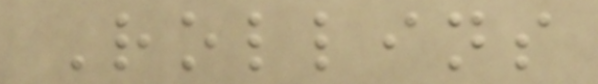Rollins
